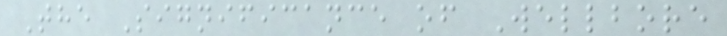The Significance of Wellbore
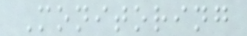Monitoring
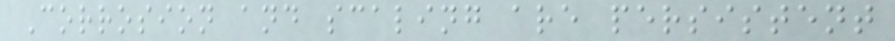Corrosion and scaling are persistent
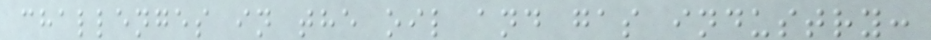challenges in the oil and gas industry:
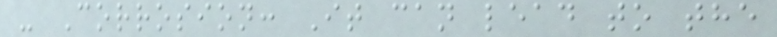- Corrosion: It can lead to the
